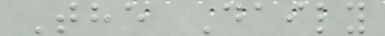The Daily
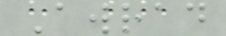Awrad
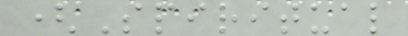(Spiritual
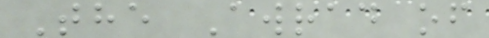The Awrad of
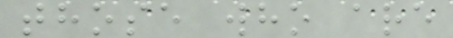those who are
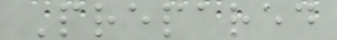Prepared
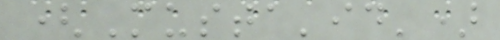(Musta'id')
